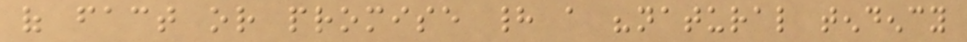of fact or promise had a "natural tendency
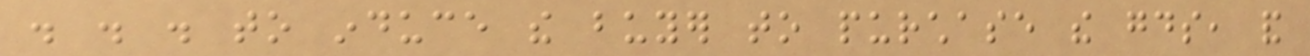. . . to induce the buyer to purchase the goods, and
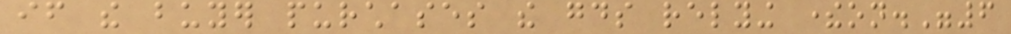if the buyer purchases the goods relying thereon."6
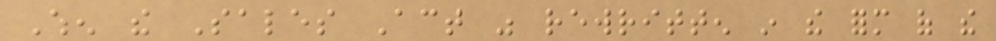When the Sales Act was rewritten in the form of the
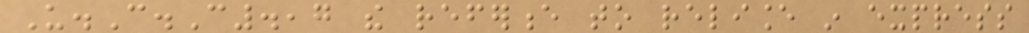U.C.C.,7 the reference to reliance in express
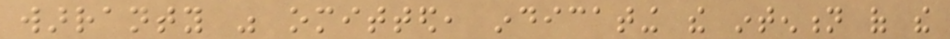warranty was omitted, indicating the intention of the
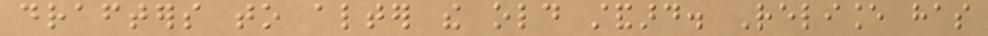drafters to alter the old standard. Reliance has
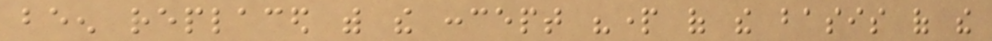been replaced with the concept "part of the basis of the
